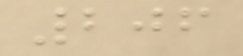206
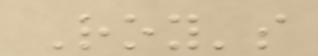Roy's
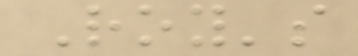Roy's
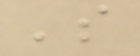's
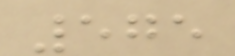575
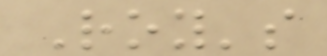Roy's
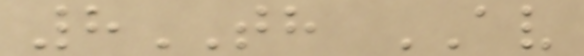8TH AV
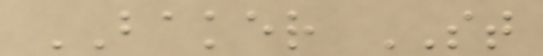BAKER ST
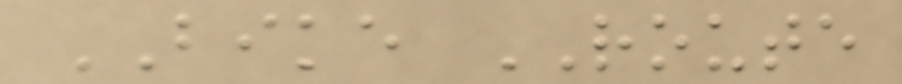BIKE ROUTE
